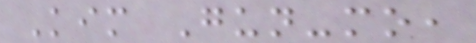Kim Gun-mo,
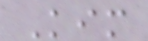Kim
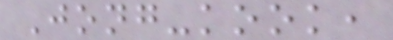Jong-kook,
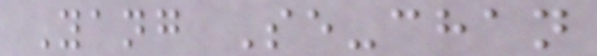Yang Se-chan
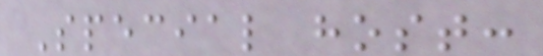Special host:
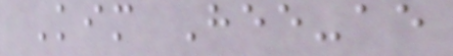Kim Hee-ae
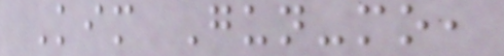Kim Gun-mo,
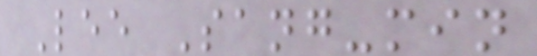Lee Sang-min
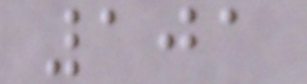101
